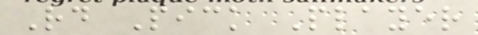Rd Pick Player
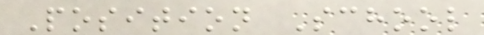Position School
